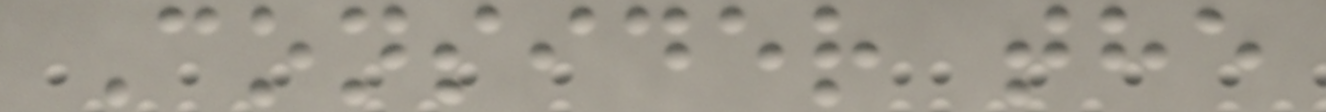Consider the
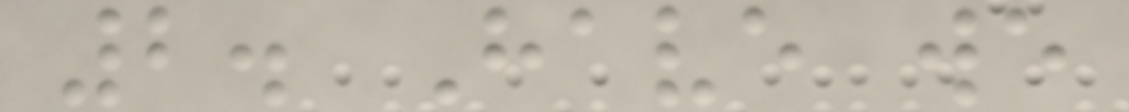2. Have we
